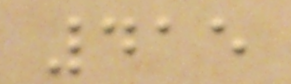415
